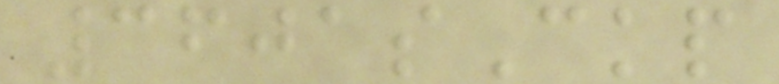3601sCkp
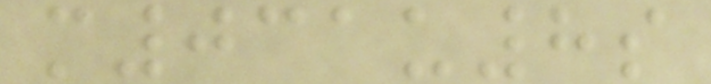m031u8s
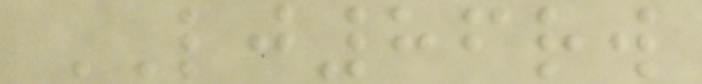LJ86rw
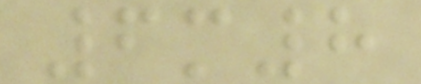6m8
